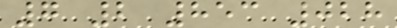7 2 853 028
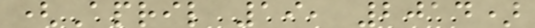(April 19, 2014)
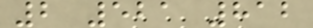2 521 812
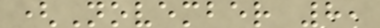(November 8,
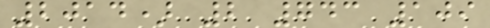2014) 2 743 109
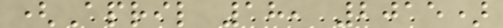(April 18, 2015)
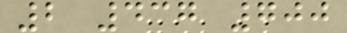2 437 700
